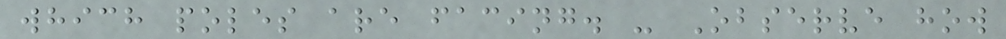which poles are facing. - Observe how
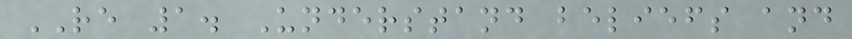RE 1. Understand beliefs and
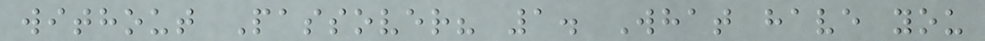without Passover? 1. What have you
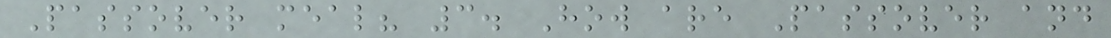Passover meal? 3. How are Passover and
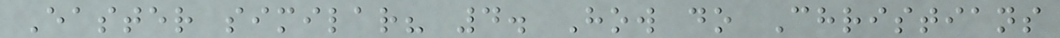Easter similar? 4. How do Christians
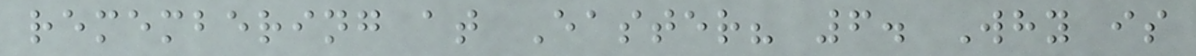remembering at Easter? 6. Why is
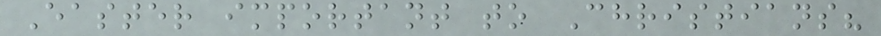Easter important to Christians?
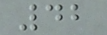42
